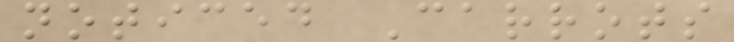noticed Carrots
